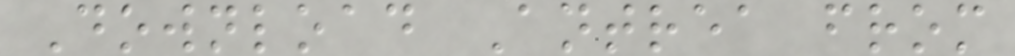Download Antrea from
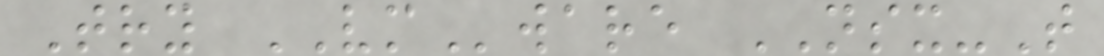Try VMware NSX-T
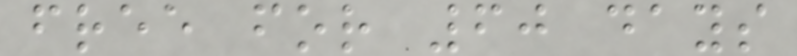free for 60 days
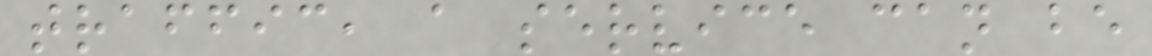traffic, a service can be
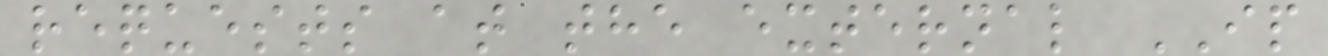requests at the external IP
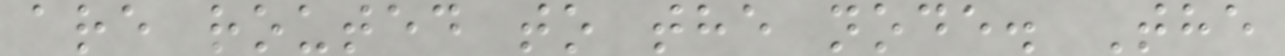are routed to the node. The
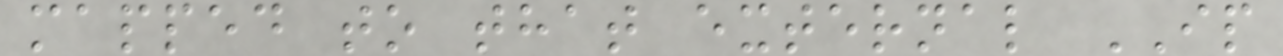mapped to that external IP
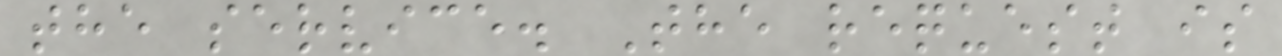the service. The request is
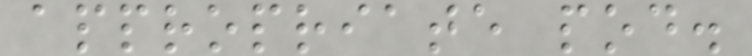appropriate pod.
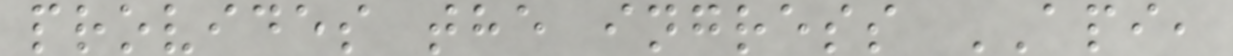provides the ingress API,
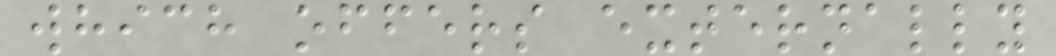which offers externally
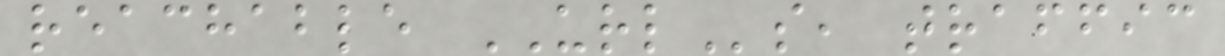reachable URLs, traffic
